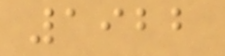1922
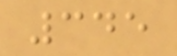345
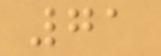71
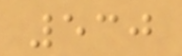530
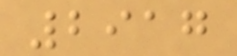2917
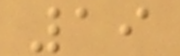19
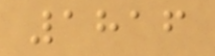1816
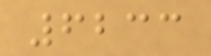6233
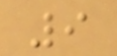9
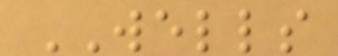WELLS
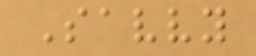Savvy
